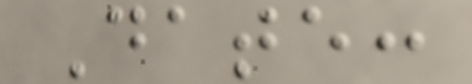Date:
